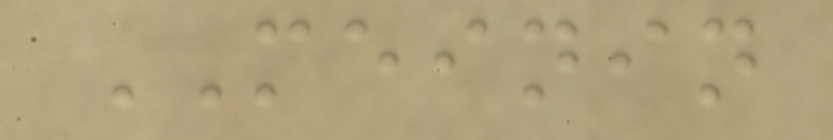MEININ
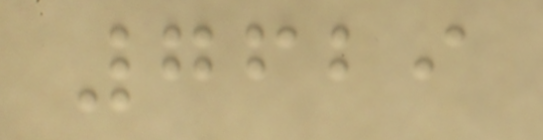7629
